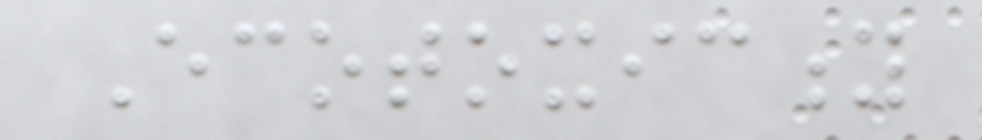Ecotoxicity
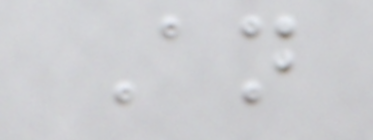An
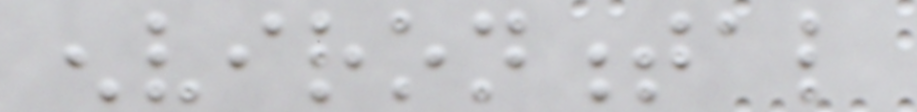environmental
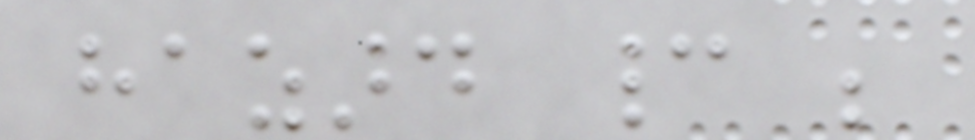hazard cannot be
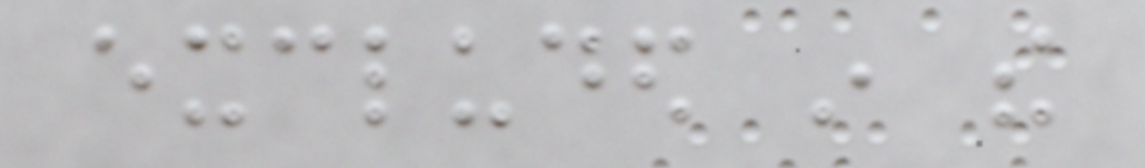excluded in the
